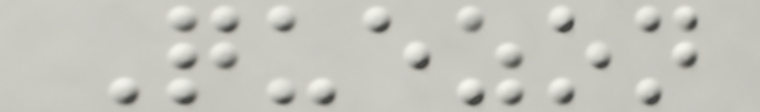Quezon
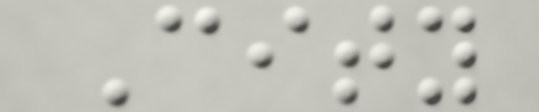City
